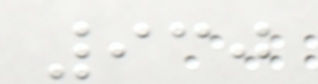930
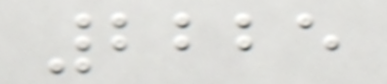2225
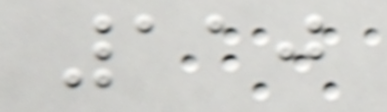110
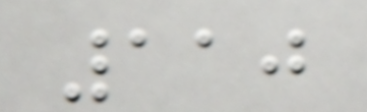110
